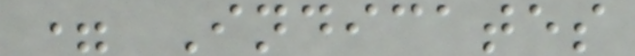= Indicates
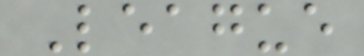League
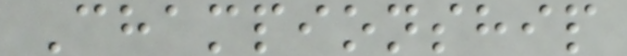Championship
